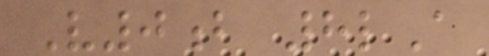V0b 8lA
